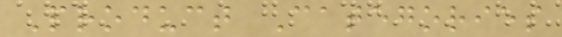Product Categories
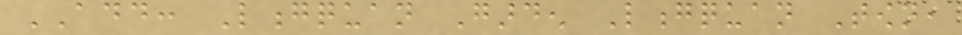ADD: Longquan Garden Longquan Town,
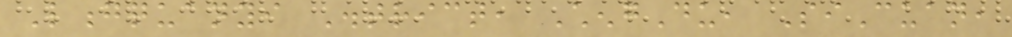Longquanyi District, ChengDu, SiCuan,
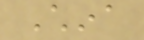China
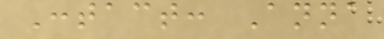Contact: Anna
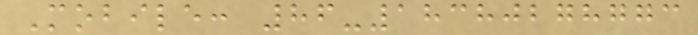Mobile: 86-18380278773
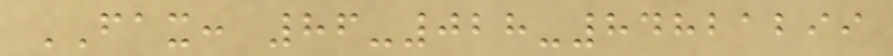FAX: 86-028-84821299
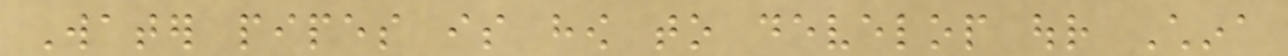Water pipes is how to develop our China
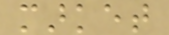market
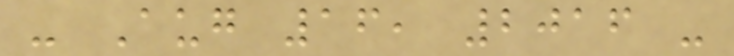- Aug 16, 2016 -
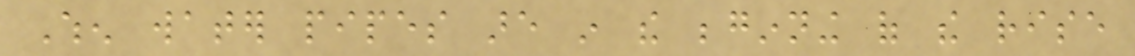When water pipes are in the beginning of the rise
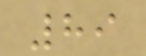89
